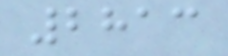2813
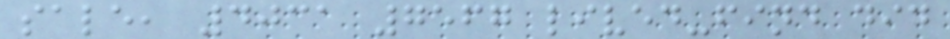sale, 4031 7567 lived-find did
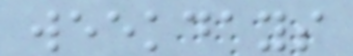weekdays
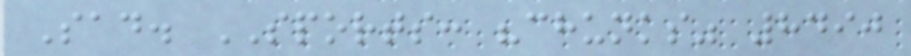Sad. SPORTS: "chunks" 8490
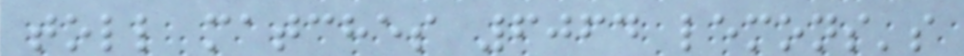toll matches 6064 lemons's
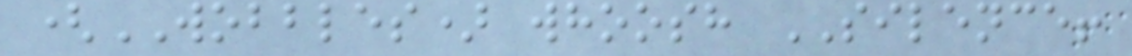(WOBBLES) whoosh SILENCE!
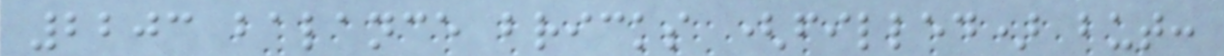2203 balance bricks (filled) but:
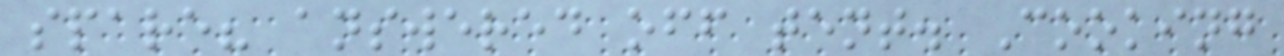spare? answered off tent. Cooking
